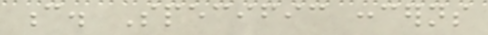c. Specific concerns
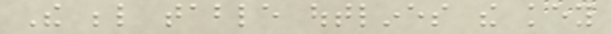The below table outlines the key
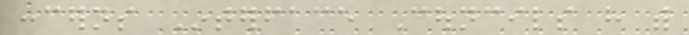concerns Interface Councils have with
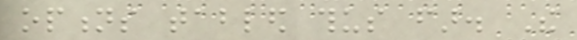options tabled thus far. The
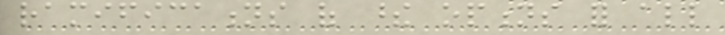ramifications of these options for all
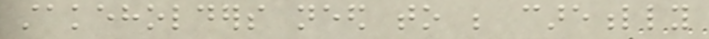stakeholders need to be carefully
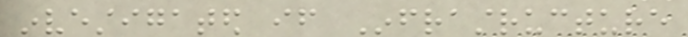investigated if Infrastructure
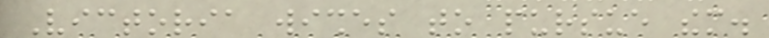Victoria wishes to pursue them.
